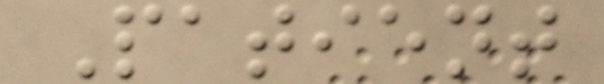Patient
